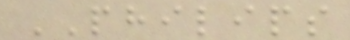PHILIPS
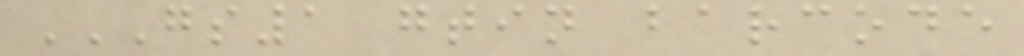GS1 GTIN BARCODE
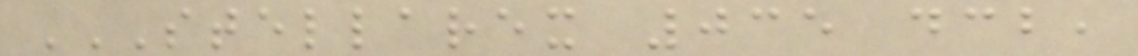STELLAREX 035 DCB,
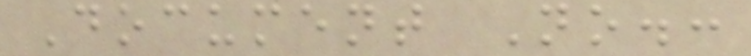Document No.:
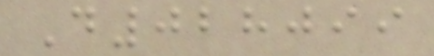D028099
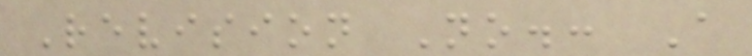Revision No.: A
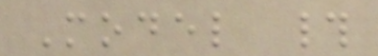Model #
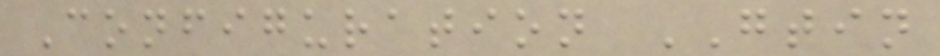Configuration GTIN
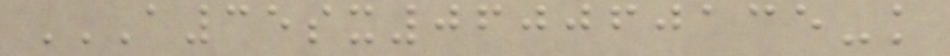A35SX060060135-K
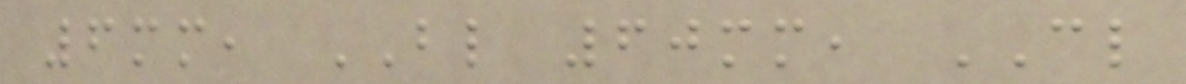6mm, BL 60mm, CL
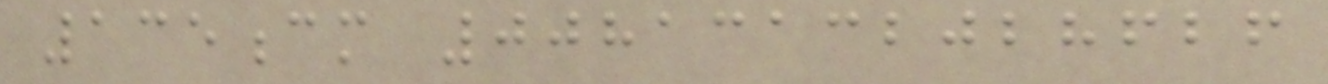135cm 00813132028626
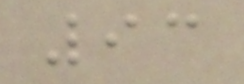93
